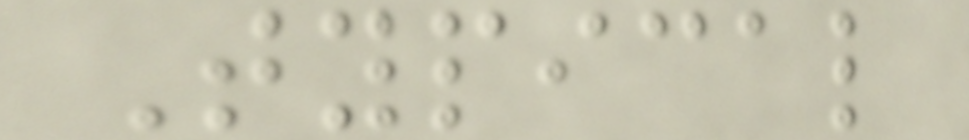Typical
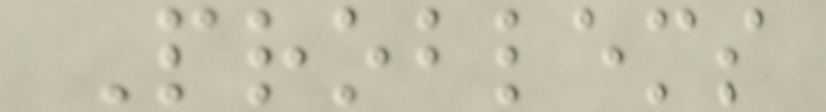Problems
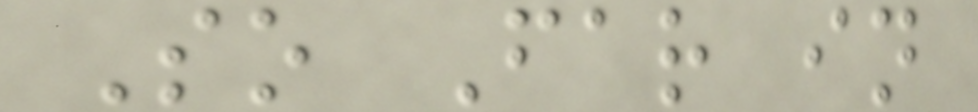So Far in
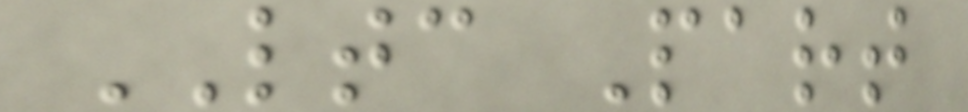LTC Part
